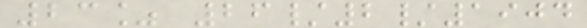23% 26/2/1904
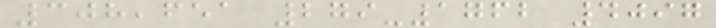308,651 279-1762 4097
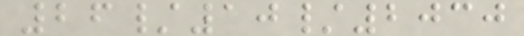26/10/2030
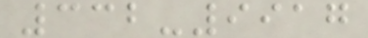332-9917
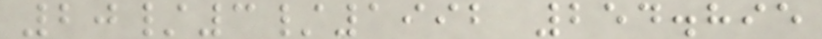20/3/1992 254.895
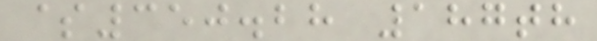$350.28 187th
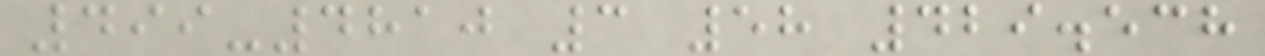499-4810 3 58 429.538
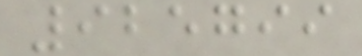925799
